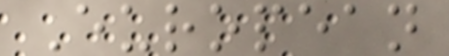European
